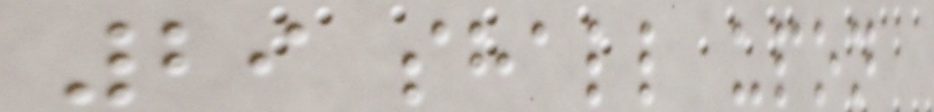29 shall upon
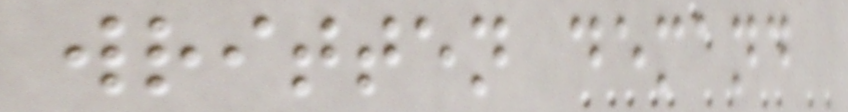written demand
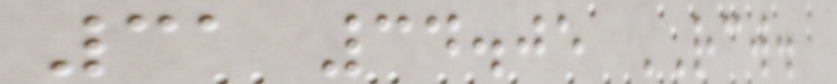31 34.05 RCW.
